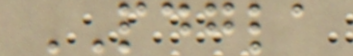PDGLA
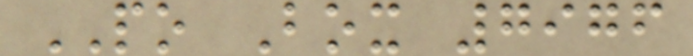PO Box 7976
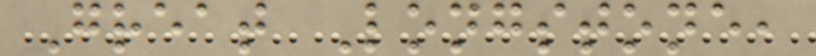Great Longstone,
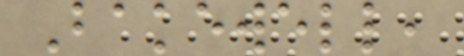Bakewell,
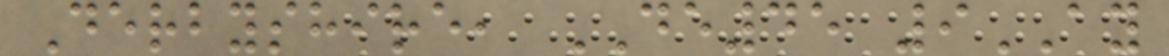Derbyshire, DE45 9AY
